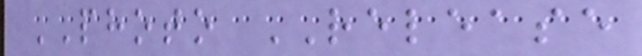PHOTO RELEASE
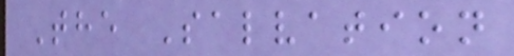The Salvation
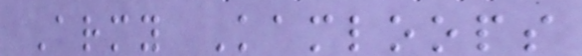Army Kamloops
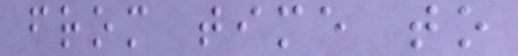from time to
